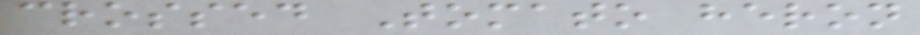crossed Tomato heron
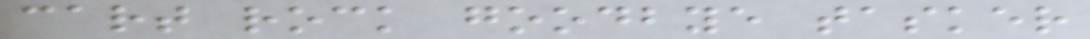cart rock goodbye tasker
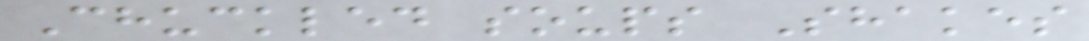Chuckled soups Shakes
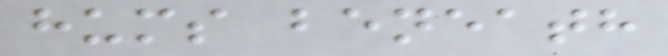hums beneath
